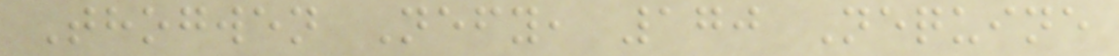Thogwen Nefy, 170 Nequine
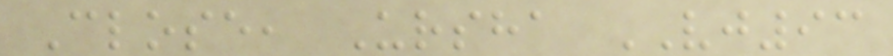Close, Ursha VJ93
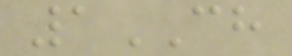1CH
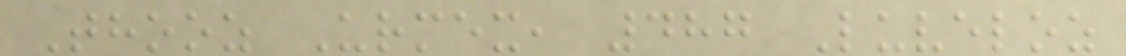Thooz Urmex, 487 Luveloz
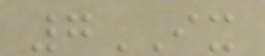7IX
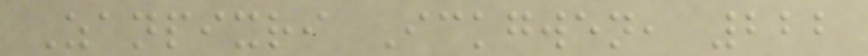Zanpixri Ickgwen, 222
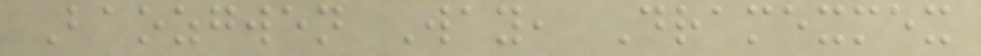Baozgwen Way, Dramexmex
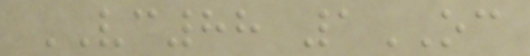VC88 1OC
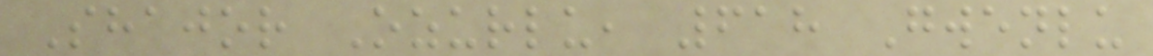Shajor Ozurlu, 618 Gwenlu
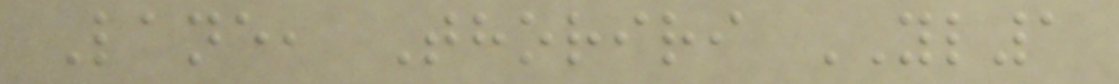Lane, Thoriri YL1
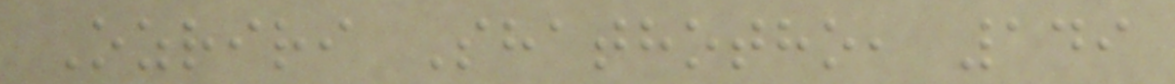Ozriri Shathotho, 149
